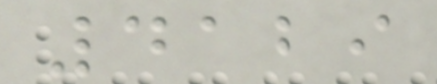4129
